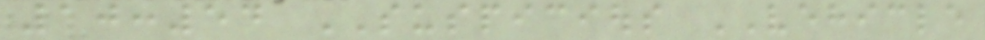10:54 SUSPICIOUS VEHICLE
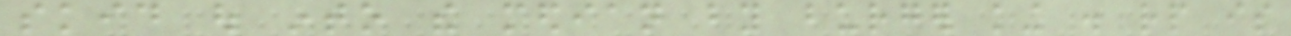skid out into the median by burger king . rp is
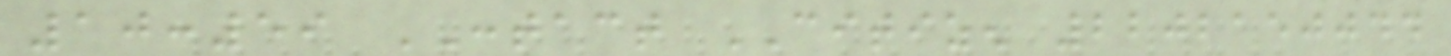10:59 CONTACT CITIZEN 2202150044
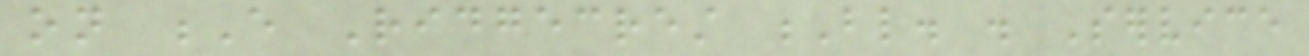on E Ridgecrest Bl. . Service
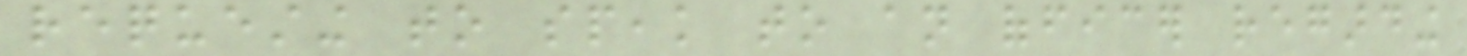requesting to speak to an officer regarding
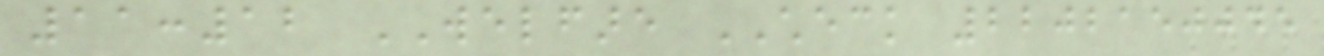11:12 WELFARE CHECK 2202150045
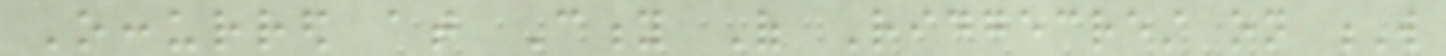Occurred at City Of Ridgecrest on W
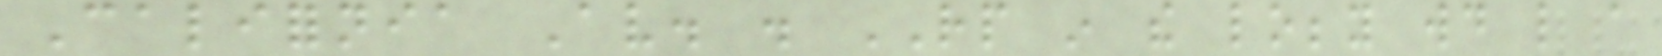California Av. . RP in the lobby would like a
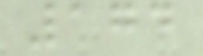174
